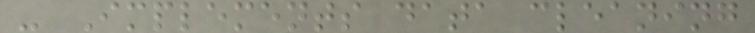- Implements data cleaning
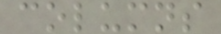columns
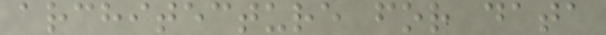architecture for data
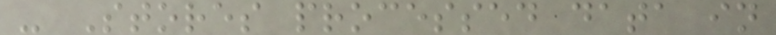- Stores processed data in
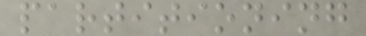partitioning
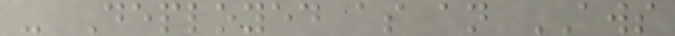- Deployed as an AWS
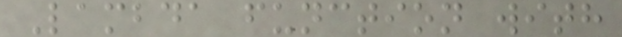Lambda function with
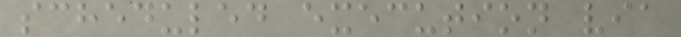scheduled execution via
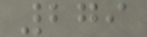279
